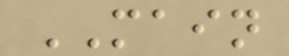MAIN
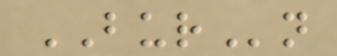BURn
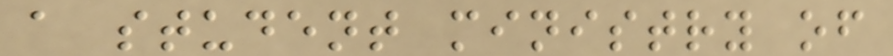a student ministry of
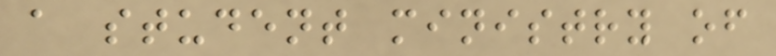a student ministry of
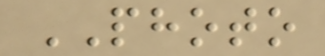PHOTO
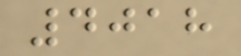4018
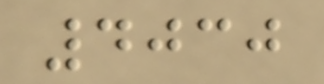4030
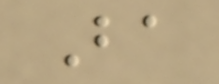Ba
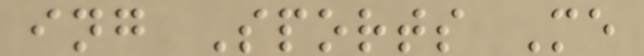ing Sports Me
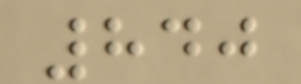840
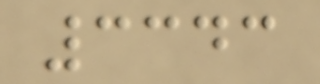3343
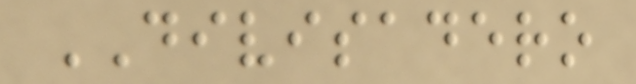DIVISADERO
